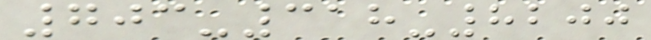703-318-8200
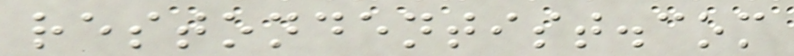restondentist.com
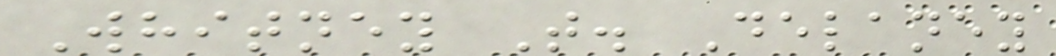Whitney T. Delaney
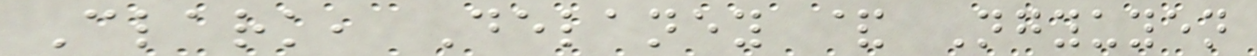Clark, Delaney & Ngyuyen
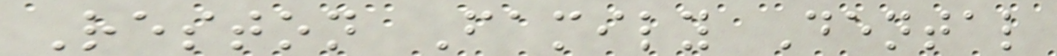Reston Family Dental
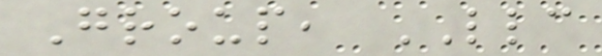Group, LLC
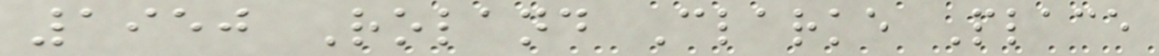1950 Roland Clarke Place
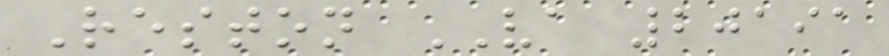Reston VA 20191
